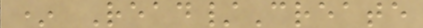* Read/Create
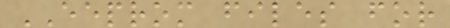EEPROM files for
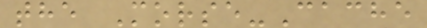the Morse-Cache
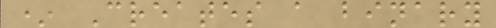* Creates a binary
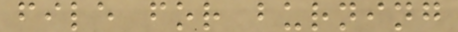file for burning
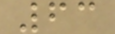63
